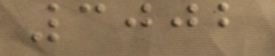3002
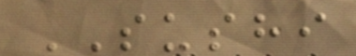SUSHI
